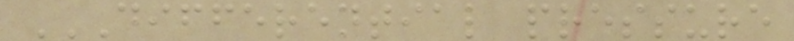DIFFERENTIAL PRESSURE
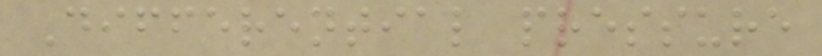Differential pressure
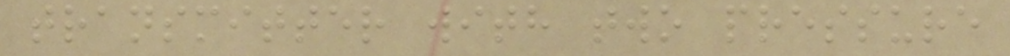transmitter with two pressure
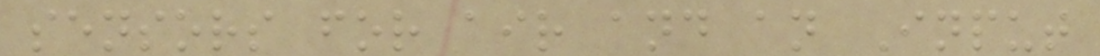sensors for air and an Input
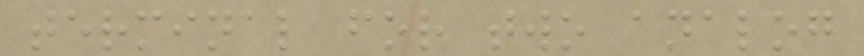terminal for two analog
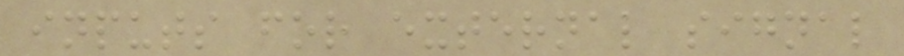inputs for external signal
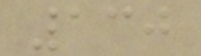130
